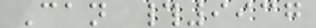Can #9937
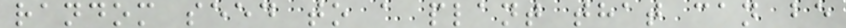random seed to a plant that can be
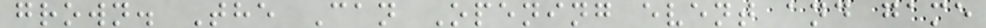grown. The Can Opening event and game
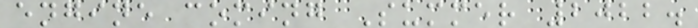engine coming Summer 2022.
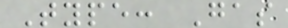Type: Gas
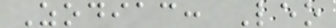Zodiac: Leo
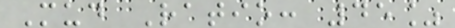Mud Ratio: 45%
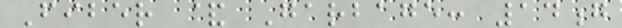Fiber & Garbage: 14g
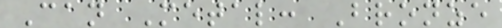Can Metal: Bronze
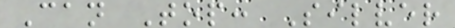Can Top: Silver
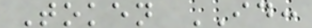Token ID:
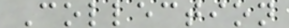Collection
